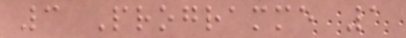3 Programme 1
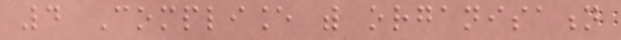4 Compliance with organisation
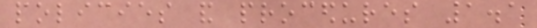policies and procedures 1.1
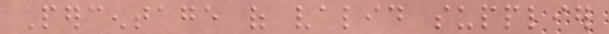Percentage of valid supplier
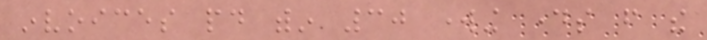invoices paid within 30 working days from the
